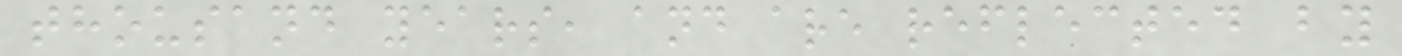thousand years, and are reflected by
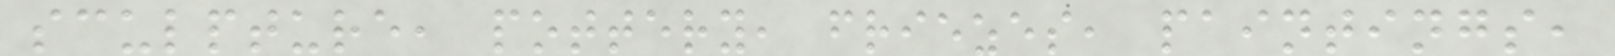sculpture, pottery, friezes, paintings,
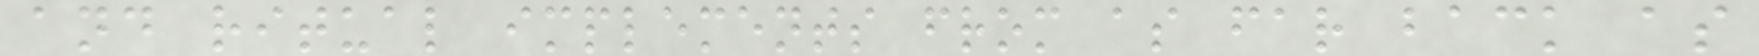and ritual implements from as far back as
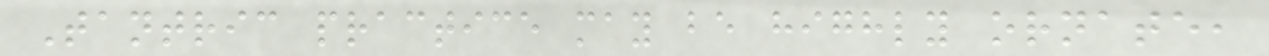Tantric practice may be highly ornate,
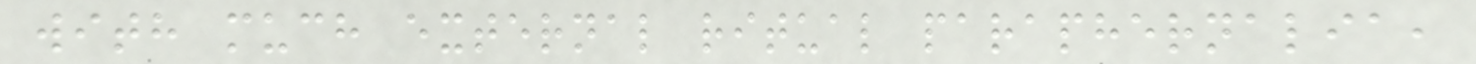with much external ritual paraphernalia,
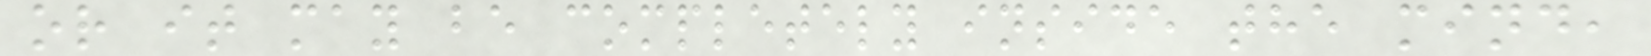or it may be completely inside the mind,
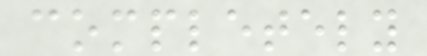completely
